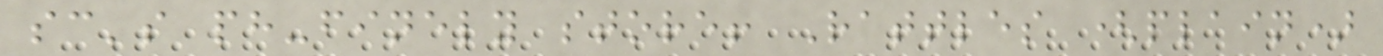sc's ph-finely store! Rattles (plain)
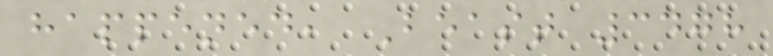happened, Beast 3478
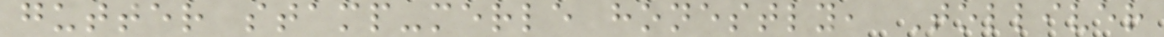gutter stamp-merle honestly, Tolliver
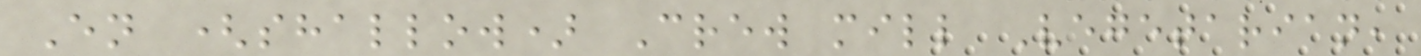En (shallow) Crew mill Vegetarian,
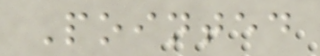Pointed
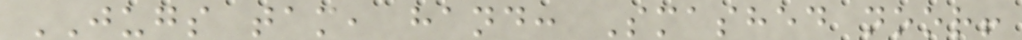JUGS tam, hand: Smashed noor!
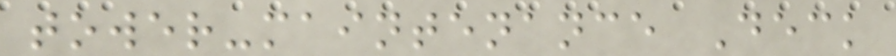tower-maintenance Deck
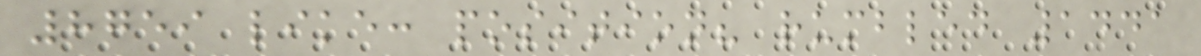8759 like: position? rumbled 1441
